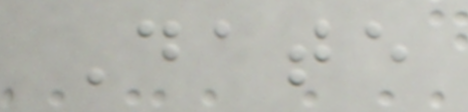Date
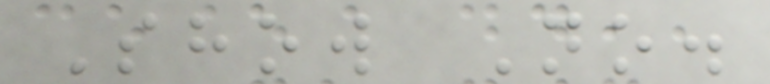Show No.
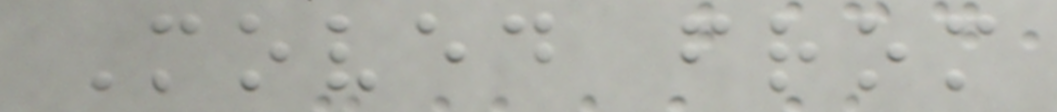Moved from
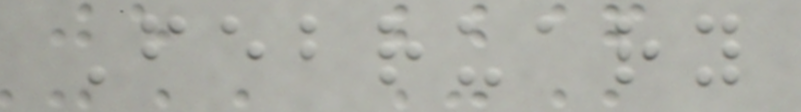February
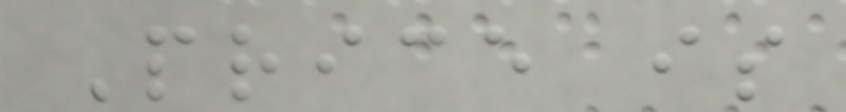Price is
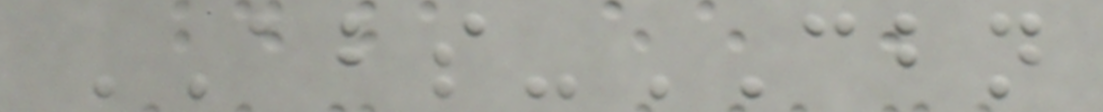ABS-CBN
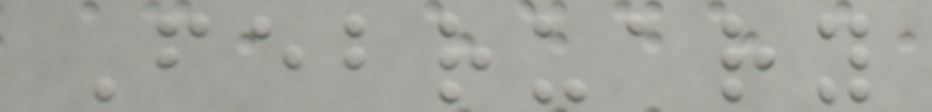February
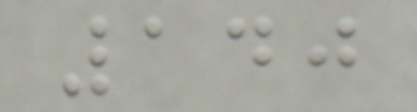140
